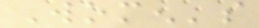Women's
